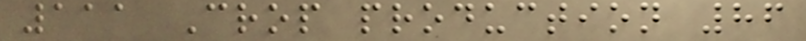111 Crop production 86
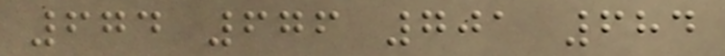674 676 701 684
